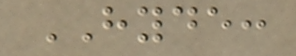HYDE:
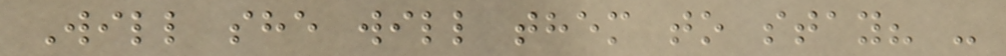Will she will them to stay? -
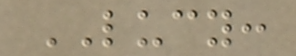LUCY:
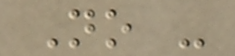No -
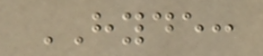HYDE:
